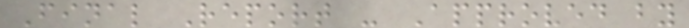Final Report - Approved by
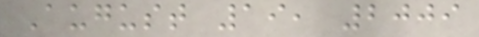August 19, 2009
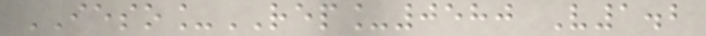IESO_REP_0580 V1.2
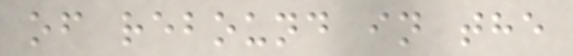of rebound in the
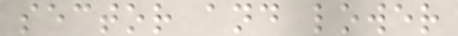sector and lower
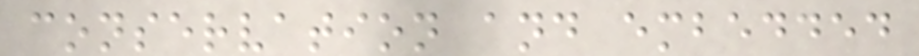conservation and embedded
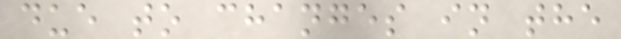due to changes in the
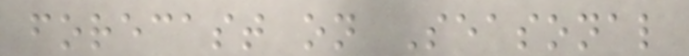forecast on Seasonal
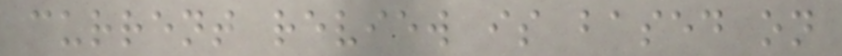current review is based on
